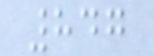847
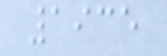1935
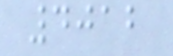4012
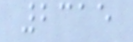2315
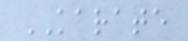KARATE
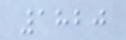1820
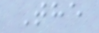The
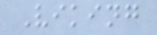Viking
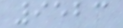9523
